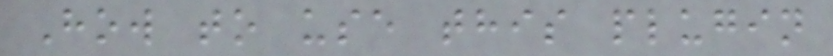How to use this plugin
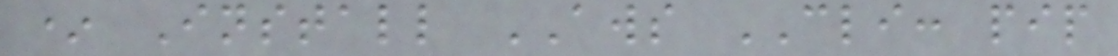* Install AWS CLI: pip
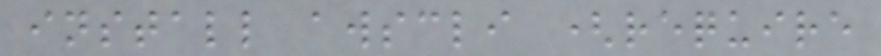install awscli (require
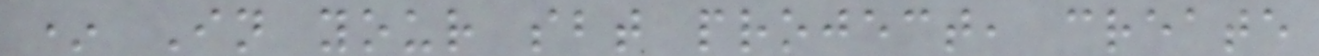* In your sbt project, create
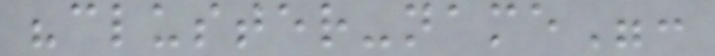"cluster-name":
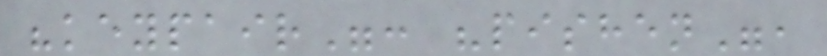"keypair": "pishen",
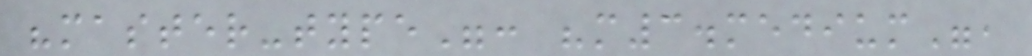"master-type": "m3.medium",
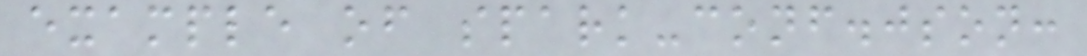example of spark-conf.json:
